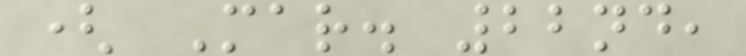( Mar. 22nd,
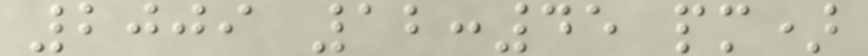2009 12:45 pm)
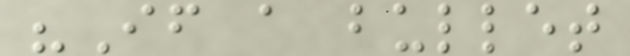"If a bullet
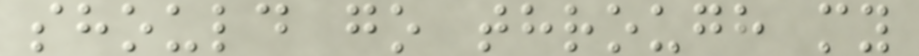should go through my
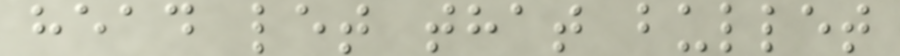head let that bullet
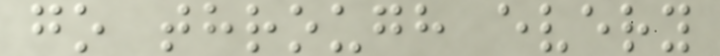go through every
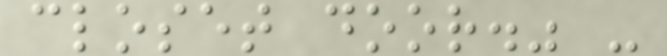closet door." -
